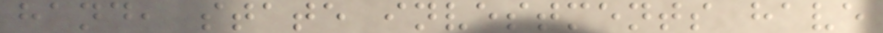hand, state investments have
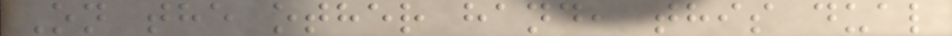On the other hand, this dual
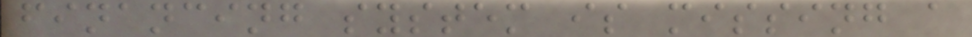financing system is missing a
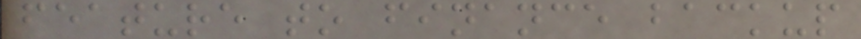feature to finance backup
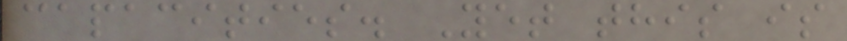capacities. Yet this is
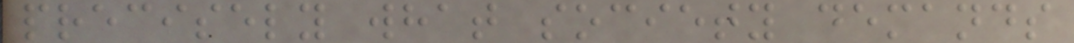precisely what society demands
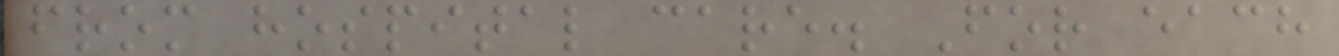from hospital care. For each
